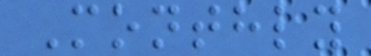Monthly
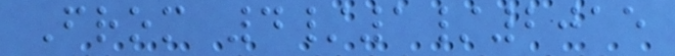From 4/1/2015
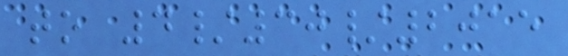to 4/30/2015
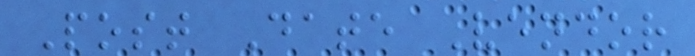Post Date Vendor
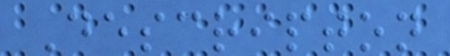Descripton
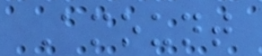Amount
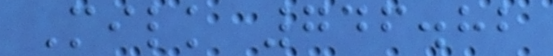Milk 746.82
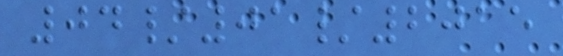04/01/2015
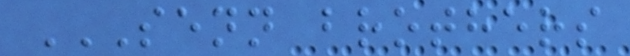SENN BROTHERS
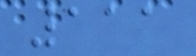111
